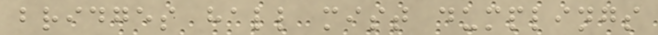bridges hall mist dumplings
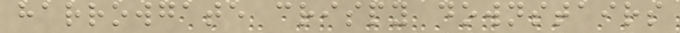harrowgate crispy downstairs
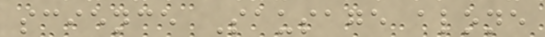science Sausage alone
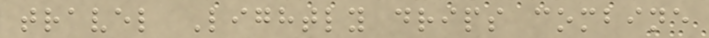travel Lightly drips combine
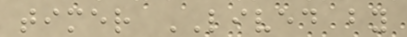timer LIVED by
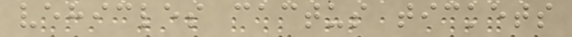vehicles cactus tickets
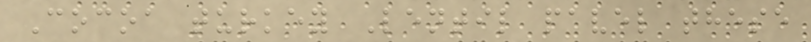Cocoa turkey Lentil pavel these
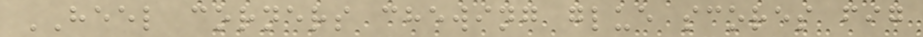HEEL corners chewing glue scores fig
